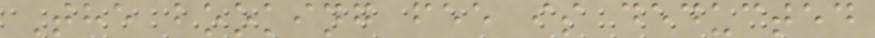The booking fee is deducted
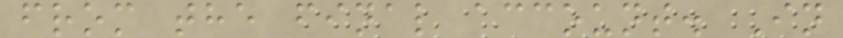from the final account. In
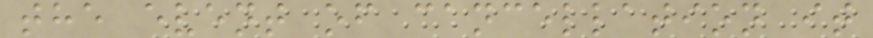the event of cancellation it
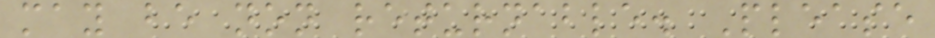may be non returnable. Please
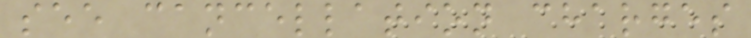see cancellation charges
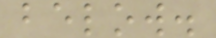below.
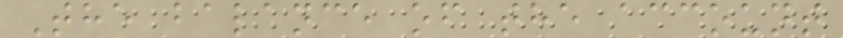The balance of the account
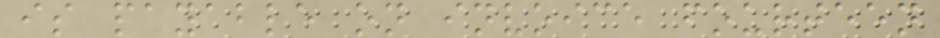is payable on invoice fourteen
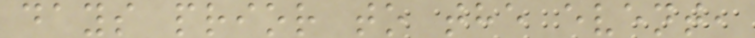days prior to the event,
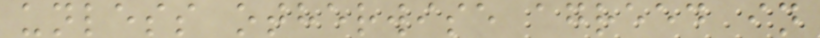unless otherwise agreed in
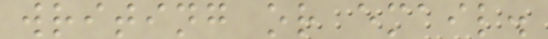writing or email.
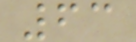63
